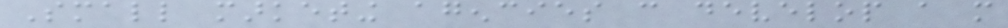Small marketing agencies can develop a more
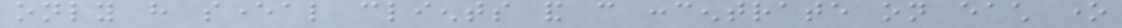only have several clients and can concentrate on each one
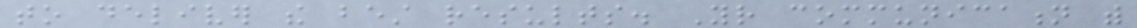to deliver the best results. Your communication with
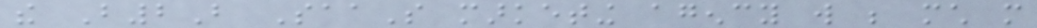the B2B SaaS marketing agency will be much more
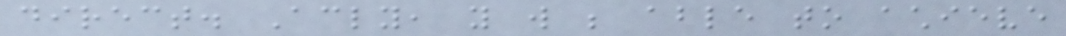direct. Accordingly, you will be able to achieve
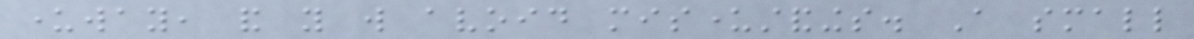underway, and you will avoid misunderstandings. A small
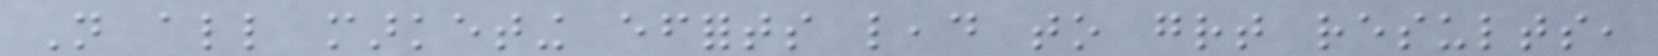Not all marketing efforts lead to great results,
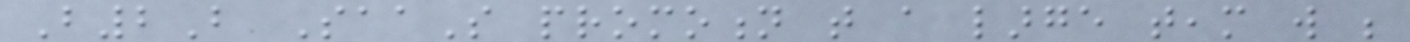B2B SaaS promotion that a large team will be
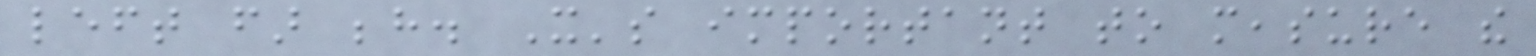left far behind. It's important to measure the
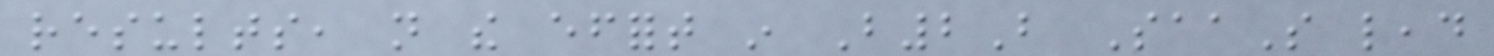results, not the effort in B2B SaaS lead
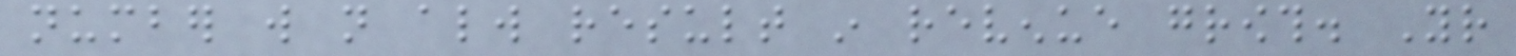number will not always result in revenue growth. Your
